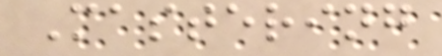Mastering
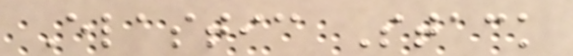Elastic Stack
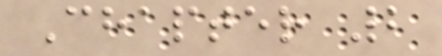Chapter 2
